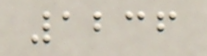1236
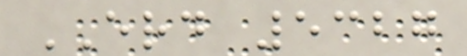ERD 5327
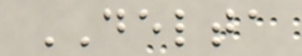DELTA
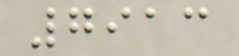7913
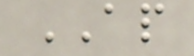AP
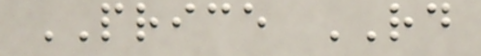PRICE RD
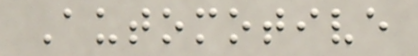Automotive
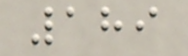189
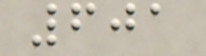601
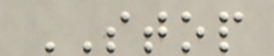STOP
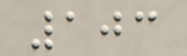103
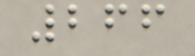266
